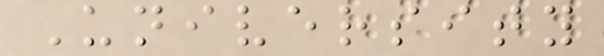University
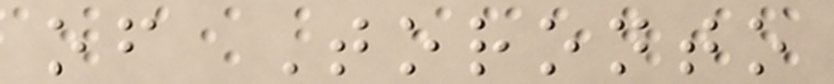of Toronto
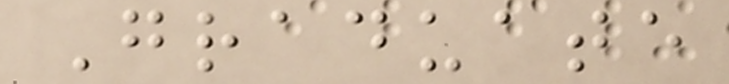Graduate
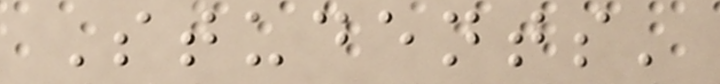Students'
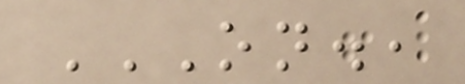ON.,
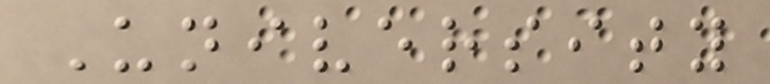University
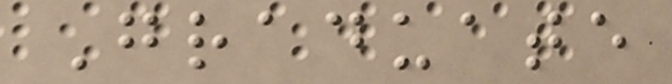Graduate
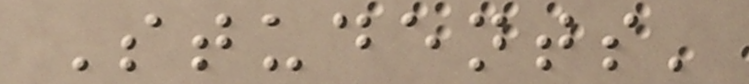Students'
